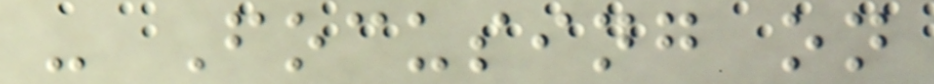- Focusing on
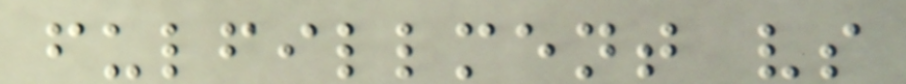fulfillment vs
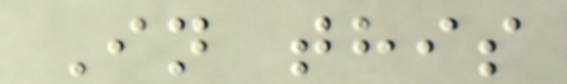In this
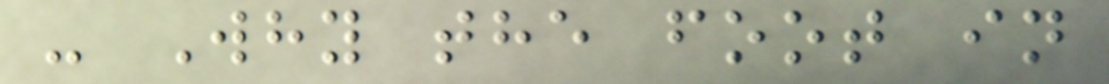- Why the foot in
